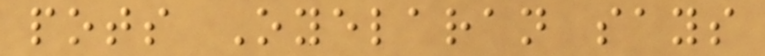pots Oyelaran says
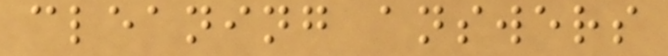cleaning answers
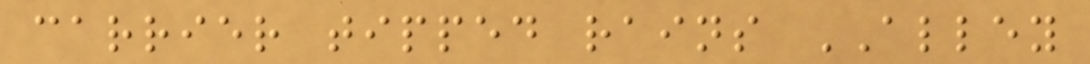carrier tipped rains ALLEY
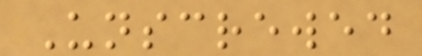Unscrewed
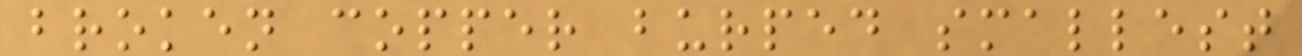broken copper burped smallest
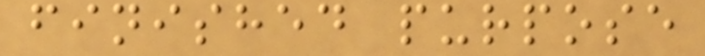finished purpose
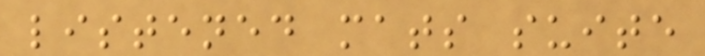listened mats suite
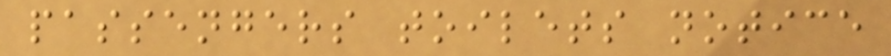passengers toilets notice
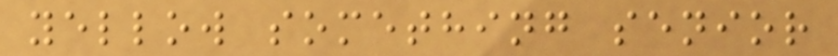yellow something senior
